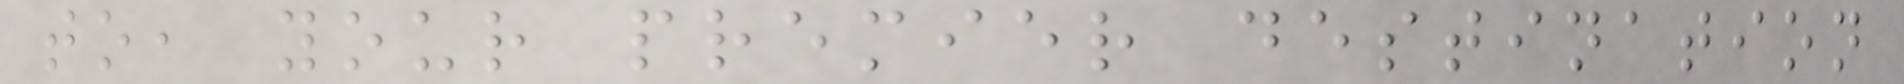to, your premier destination
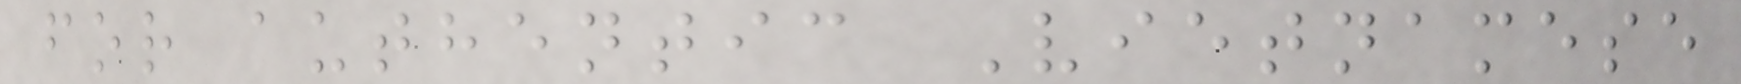for authentic Vietnamese
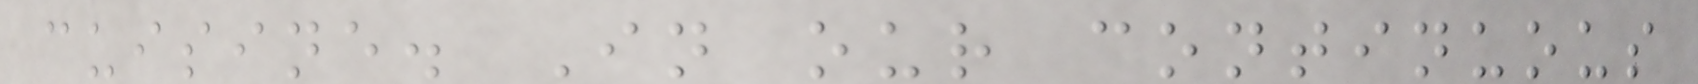cuisine. In our continuous
